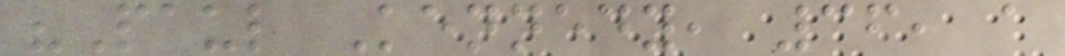"Paul Kennedy, 36, a
